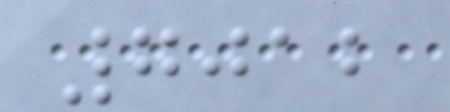7012
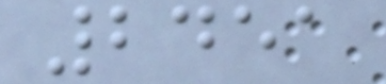2451
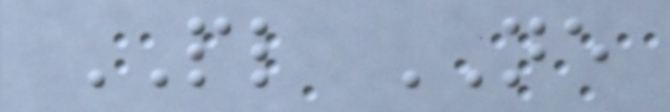PL NE
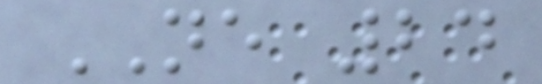NE 24
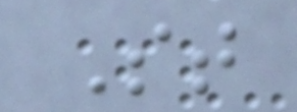St
